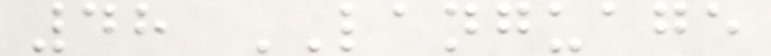48 LANGUAGE
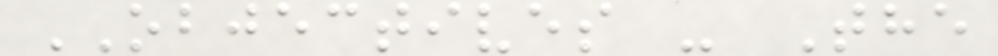OBJECTIVES - The
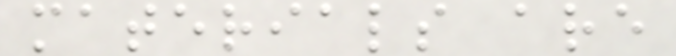materials are
